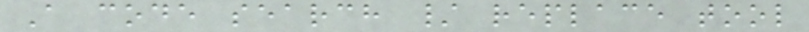A code search / replace tool
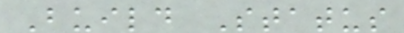Build Status
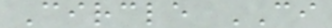Circle CI
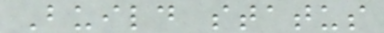Build status
